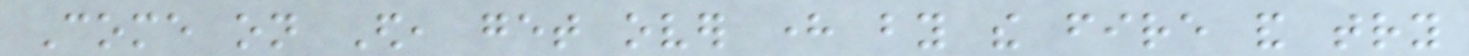Come on Ed, get over here by the fire and try
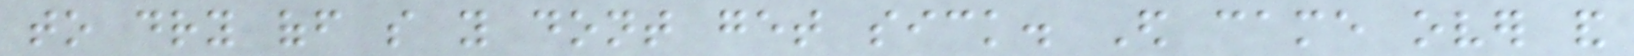to dry off so you dont get sick. Ed came over and
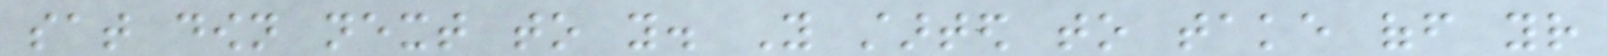sat down next to you. You started to take off your
